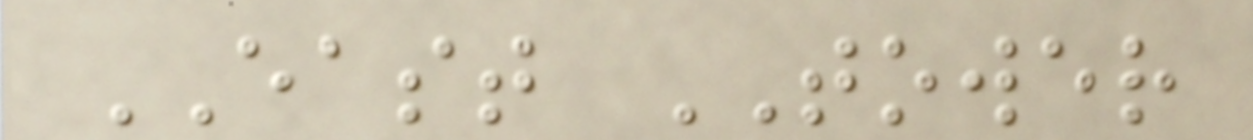EAST TOWER
